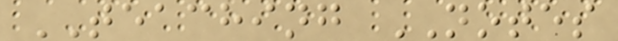TEACHING NOTES
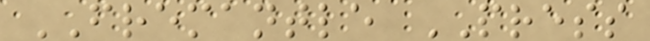FREMANTLE PRESS
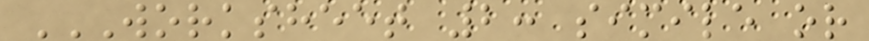WORKSHEET 2: SIMILE OR
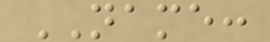NAME:
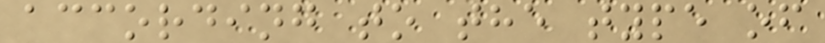according to the type of
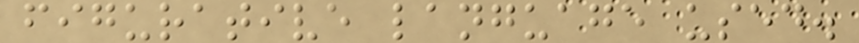figurative language used.
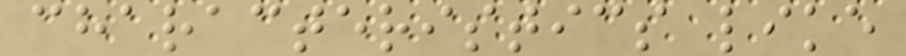characteristics like
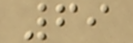69
